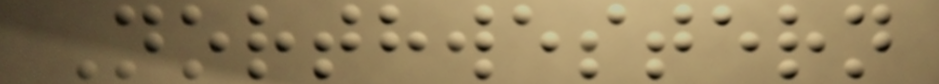Northwestern
